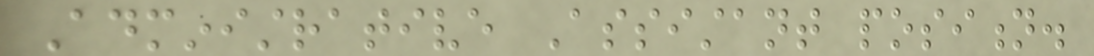Administrative Assistant position.
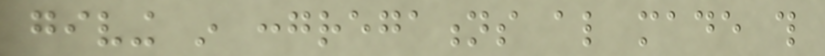giving in congregations also made this
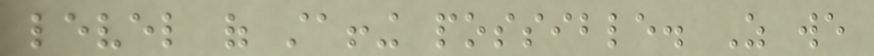level of staffing possible. As we
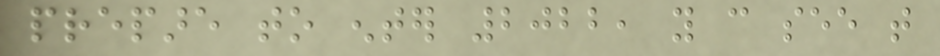prepare to enter 2022, you can see that
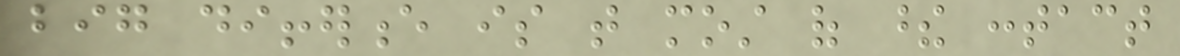big difference is that most of these contact
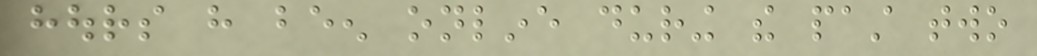hours have been online during the past two
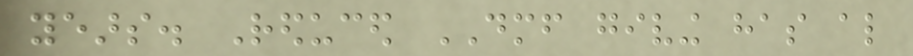years. Reduced DMF giving has also
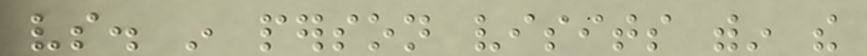vs. in person visits within the
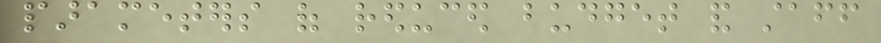parameters of reduced budget and staff
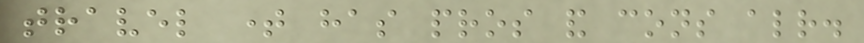travel time has pros and cons already.
